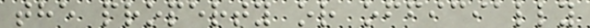the property or officially
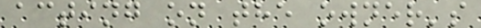acting on the owner's
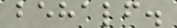behalf.
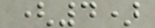(4)
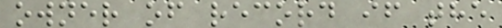owner of record if the
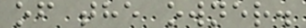of the owner.
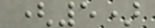(5)
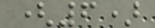(6)
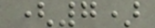(7)
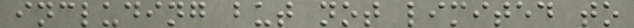including but not limited to
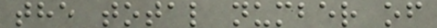the total number of
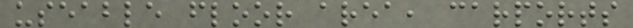useable floor area, carports
